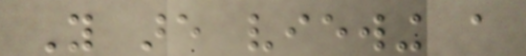You are viewing a
